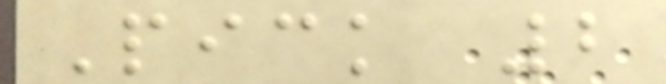Pick 2
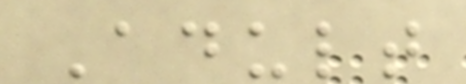Adult
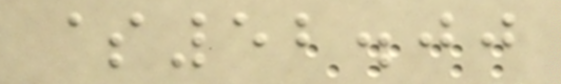$52.00
